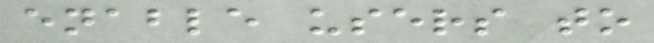enable users to
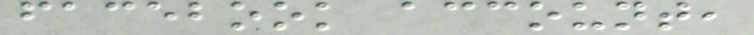facebook account,
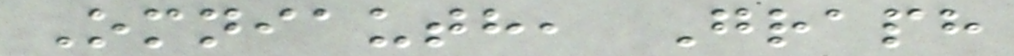Omniauth, Graph
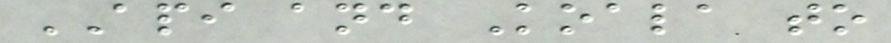API and Koala to
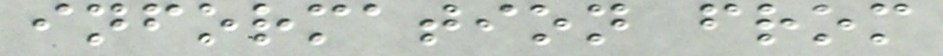information from
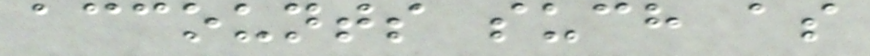accounts such as
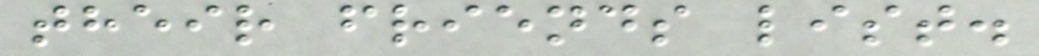their friends list.
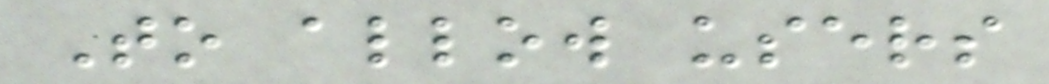To allow users
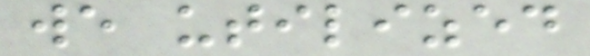we utilized
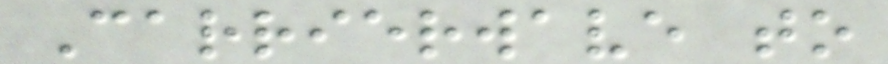Carrierwave to
